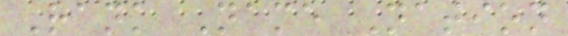Rank Name Nation
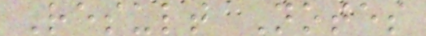Result Notes
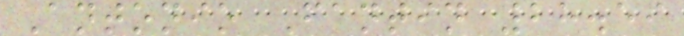Antonio Fantin 28.59
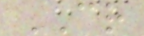CR
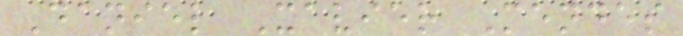Daniel Xavier Mendes
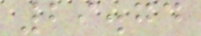29.74
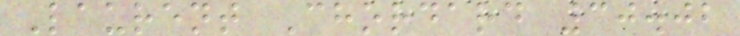Laurent Chordard 30.02
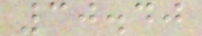30.40
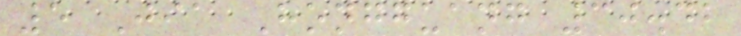5 Jia Hongguang 30.42
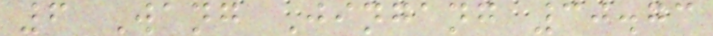6 Wang Jingang 30.73
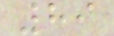89
